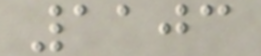1103
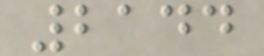2144
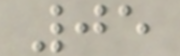05
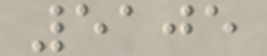5105
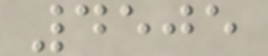4505
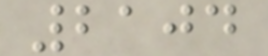2104
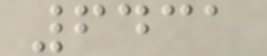6431
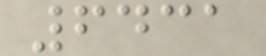6431
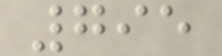795
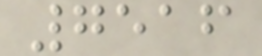7516
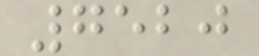7520
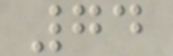74
